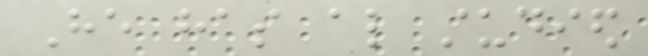He has also studied
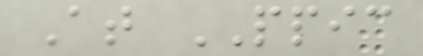At PPIC
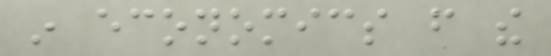in economics from the
